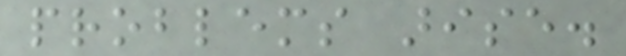problems arise.
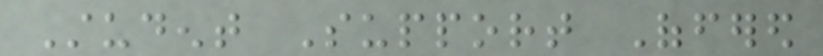Student Support Offered
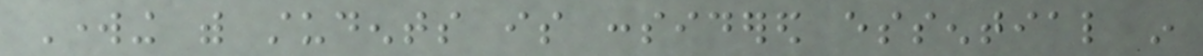Working with students is considered essential in
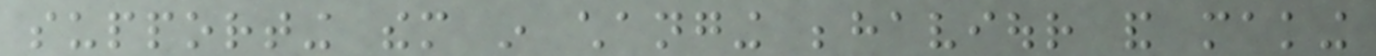supporting them in changing behaviour and making
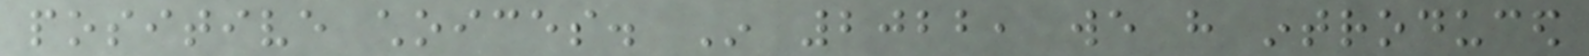positive choices. In 2022, we have introduced
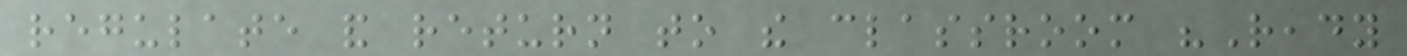regulate and return to the classroom "Ready
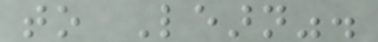to Learn".
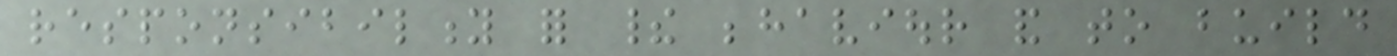responsibility for their behaviour and to build
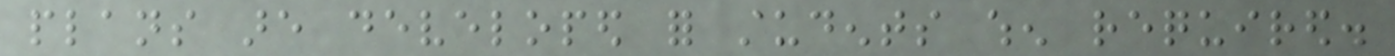plans are developed for students when required.
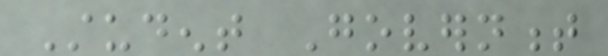Student Government
